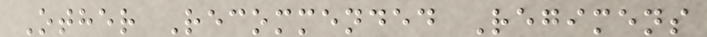Other Recommended Regimens
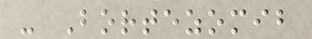- Bortezomib
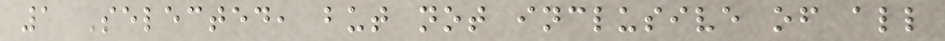1 Selected, but not inclusive of all
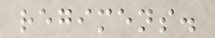regimens.
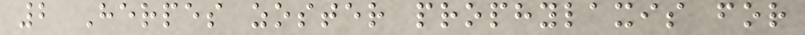2 Herpes zoster prophylaxis for
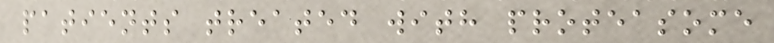patients treated with proteasome
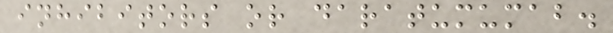inhibitors or daratumumab.
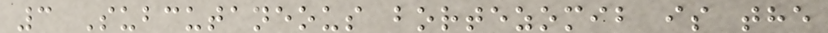3 Subcutaneous bortezomib is the
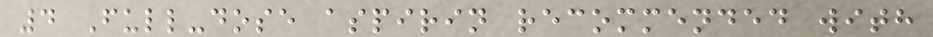4 Full-dose aspirin recommended with
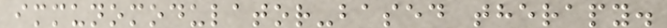immunomodulator-based therapy.
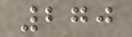270
